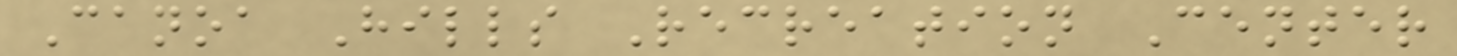Canoa Hills Recreation Center
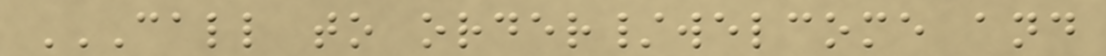CALL TO ORDER/WELCOME AND
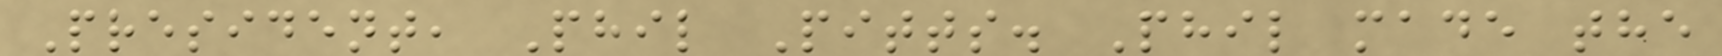President, Phil Pitts. Phil made the
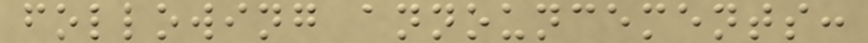following announcements:
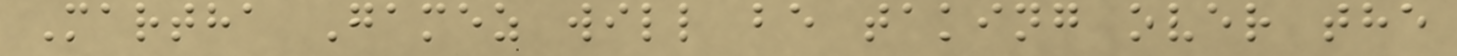Martha Gamez will be taking over the
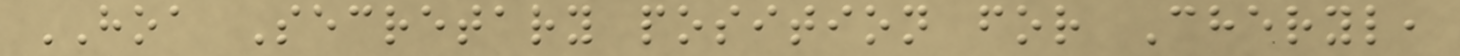HOA Secretary position for Cheryl,
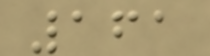161
